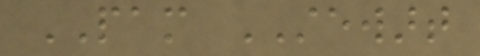PAM STEWART
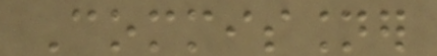Commissioner
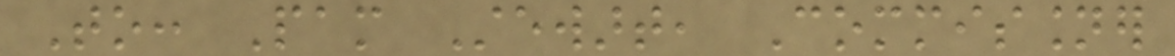To: Pam Stewart, Commissioner
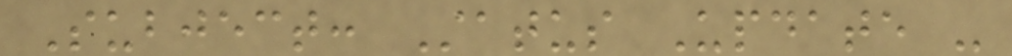Subject: Status Update -
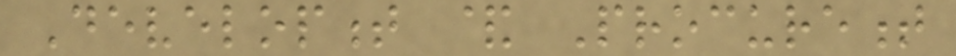Development & Procurement
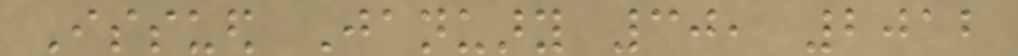Issued January 30, 2012
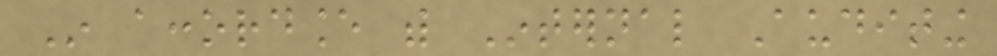In accordance with Internal Auditing
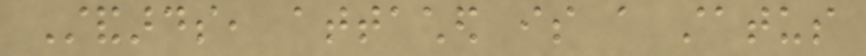Standards, attached is a status
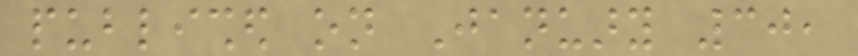published on January 30,
